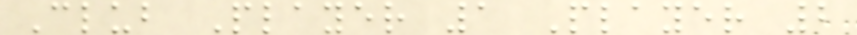Club Player 1 Player 2
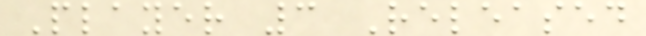Player 3 Released
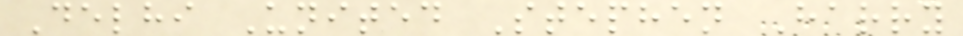Delhi United Stephen Harry
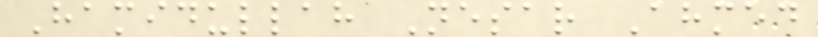Hamidullah Nesar Ahmed
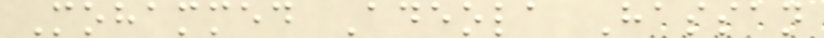Mohammed Adeola Hassan
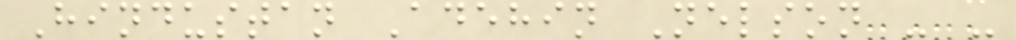Hindustan Adehin Nelson - -
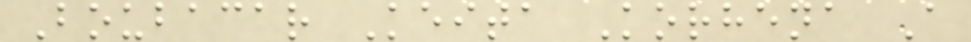Boubacar Keita Korhena A
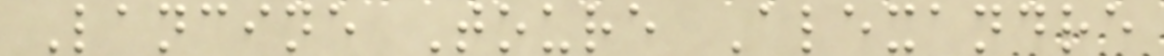Lancine Toure Alexandre
